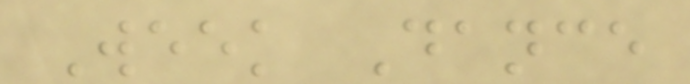Week Dance
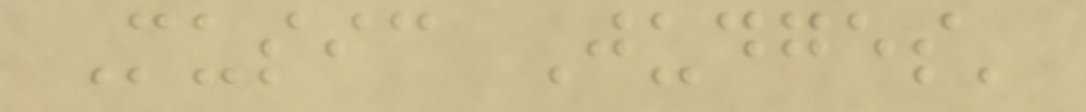Music Judges'
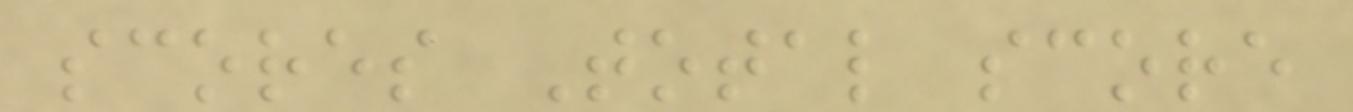scores Total score
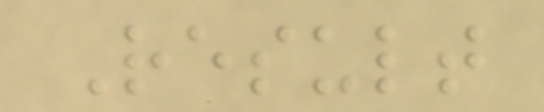Result
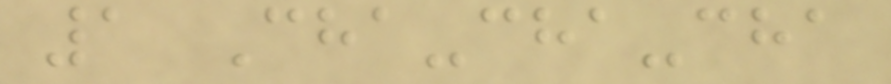1 Cha-cha-cha
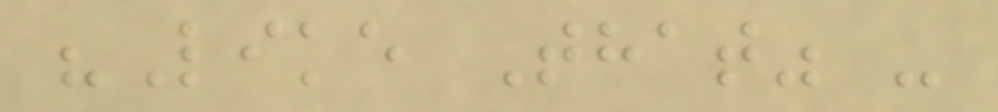"Like That" -
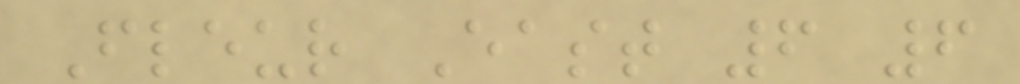Fleur East 6 6
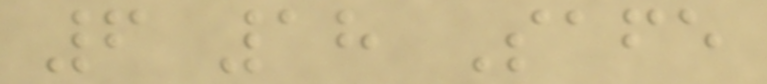6 18 Safe
